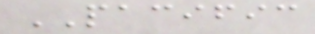PACIFIC
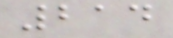214
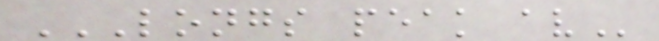LONGS PEAK AV
